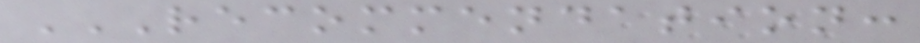RECOMMENDATION:
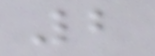2
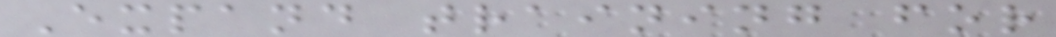Expand training for
